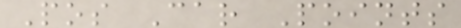Pos Car Points
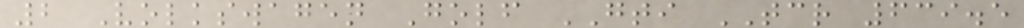2 Volkswagen Golf GTI TCR 639.5
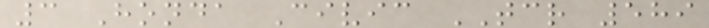3 Honda Civic TCR 589
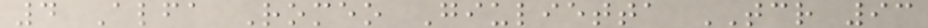4 Alfa Romeo Giulietta TCR 93
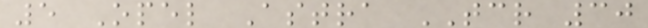5 Opel Astra TCR 30
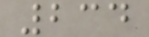234
